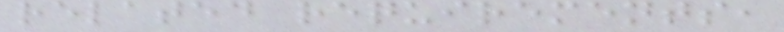related requirements,
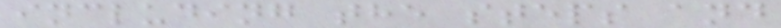including the steps and
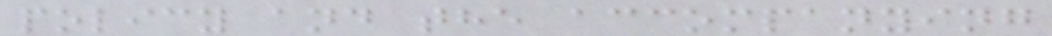policy and the accompanying
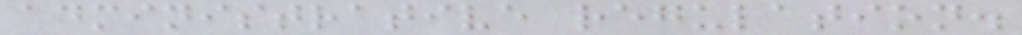administrative regulation.
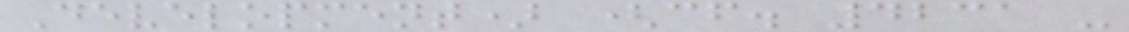Development) (cf. 4231 -
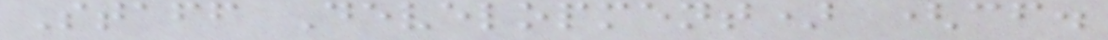Staff Development) (cf.
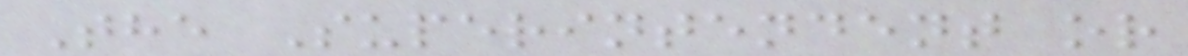The Superintendent or
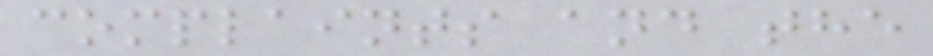complaints and the
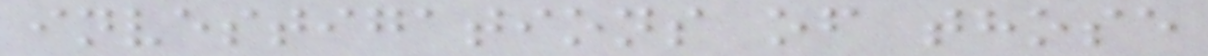investigations of those
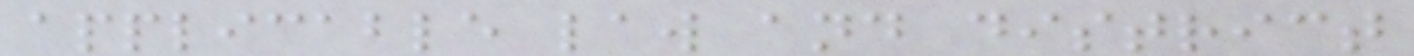applicable law and district
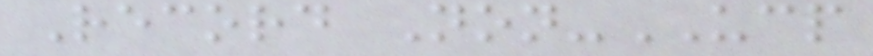Record Non-UCP
